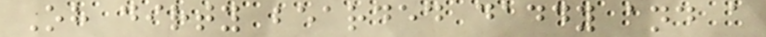Oh dirty bearded daddy and a
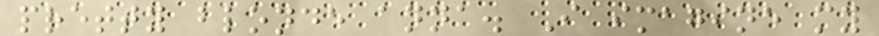pretty blonde anna. I imagine my
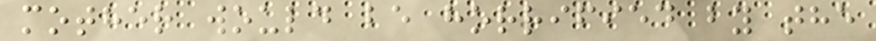mother would be horrified by the
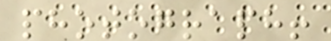photograph!
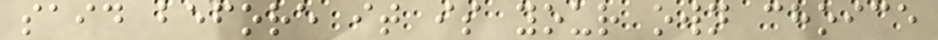said before it is your own choice
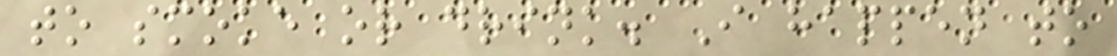to smoke or drink. I happen to
